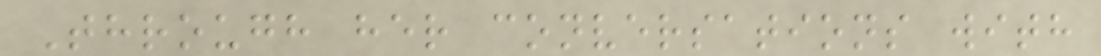Through her conversations with
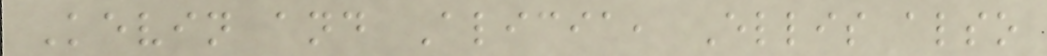Kevin and Alicia, Ellis also
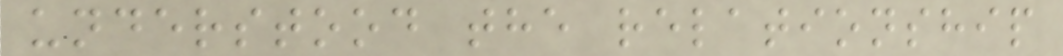understood the relationship
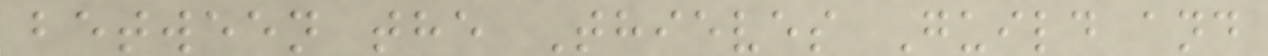between the Thieves Guild and
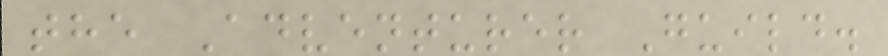the Adventurer Guild.
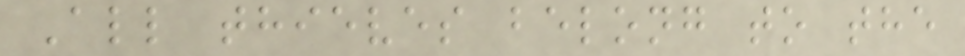All thieves belong to the
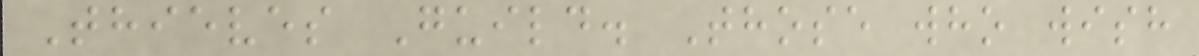Thieves Guild. Those who wish
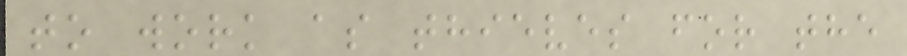to work as thieves for the
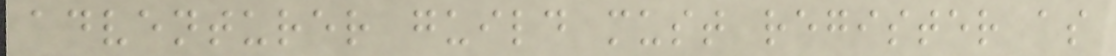adventurer guild must register as
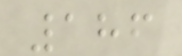186
